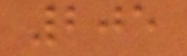205
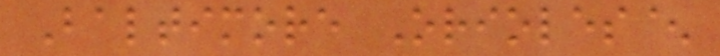Baltimore Orioles^
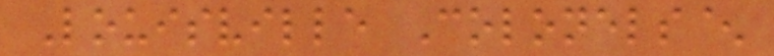Louisville Colonels^
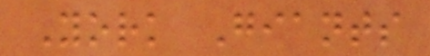York Giants
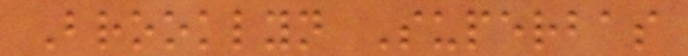Brooklyn Superbas
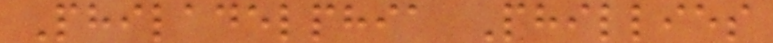Philadelphia Phillies
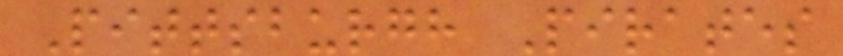Pittsburgh Pirates
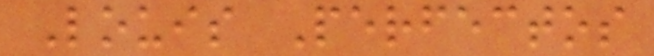Louis Perfectos
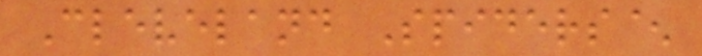Cleveland Spiders^
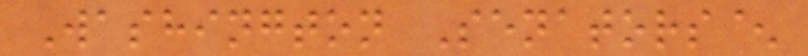Washington Senators^
